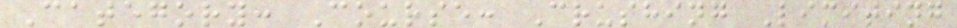Category: Course: Crushing Limiting
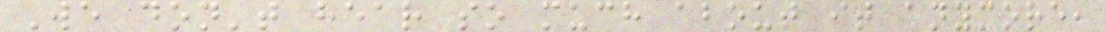We don't hear so much about it anymore,
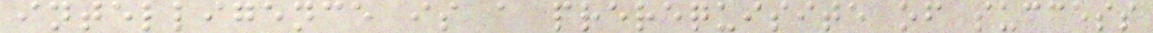intelligence is a prerequisite of success
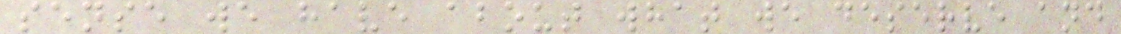sense we have about what we deserve and
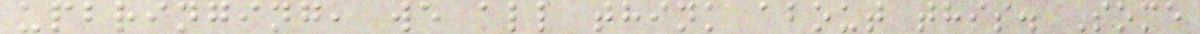upbringing, we all think about this. Some
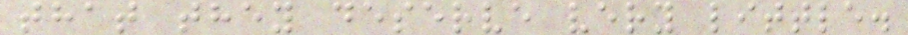that they deserve very little.
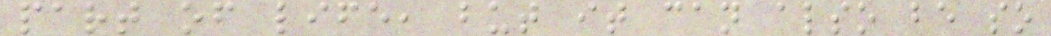part of life, but it can also be so
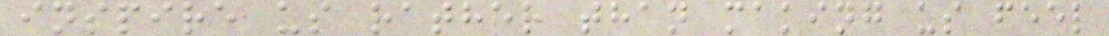inspire us rather than making us feel
